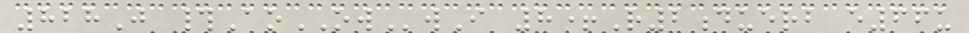828J #AoOWwI 8+R2duerb e66u
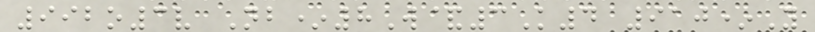992o3v Nb*8W&3K4 910*Y
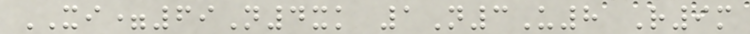XI=69N4xk 1N3U8 R9m
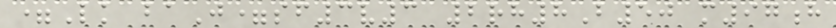=Lk baJ=sf3v3 2rh8B50 m97h
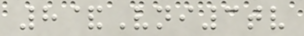8&Vni3tv
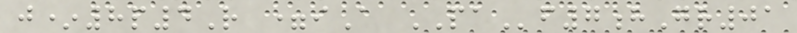j*8p4R =iA PAf7hGr01
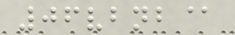06vbnb@
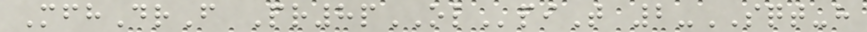MfhDrF Pr8pOLpiT 2-SQT-h
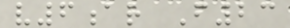v6ar F23
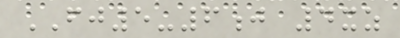FJ5-6j 4xz
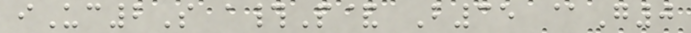iUc2S a#P& B35 @G0
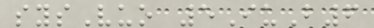sysVuo 5IuB6
